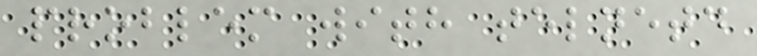problem with telnetd
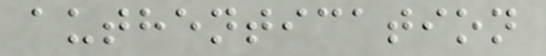authentication
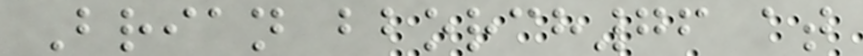Brian bborch76 at
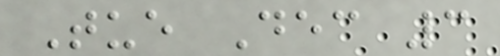Tue Dec 3
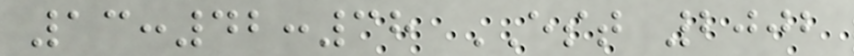13:42:38 EST 2002
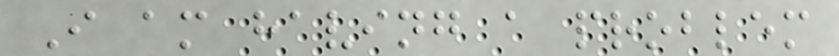I am having a problem
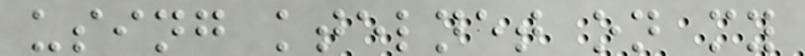using ktelnet on my
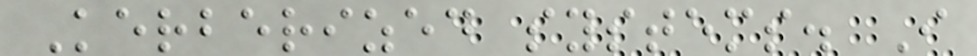Kerberized systems. I
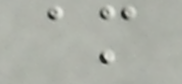am
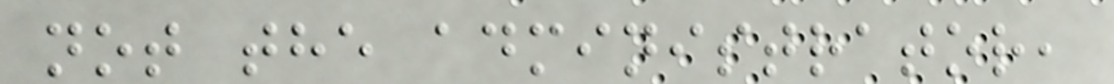not the administrator,
